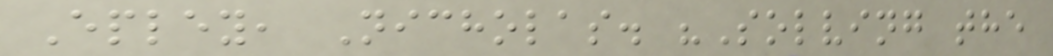Epley, Nicholas. "Solving the
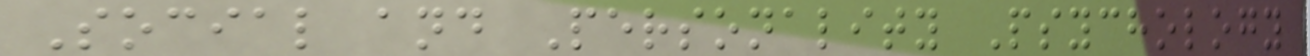Social and Personality Psychology
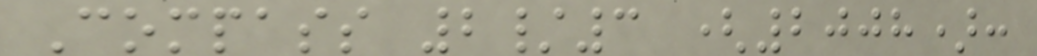Compass 2/3 (2008):
